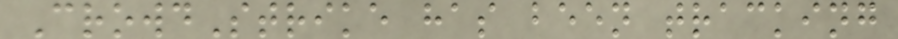CrowdStrike has been tracking
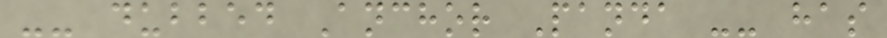-- dubbed Anchor Panda -- has
